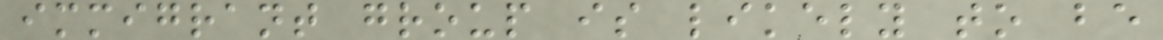immigrant group is likely to be
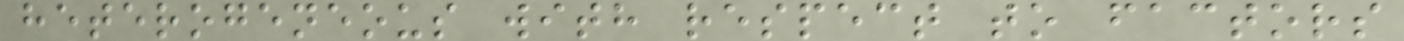heterogeneous with respect to factors
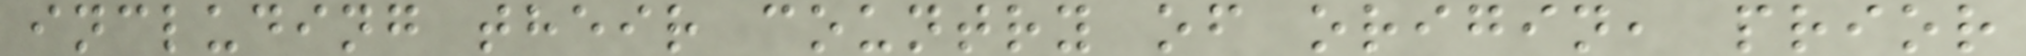including their country of origin, prior
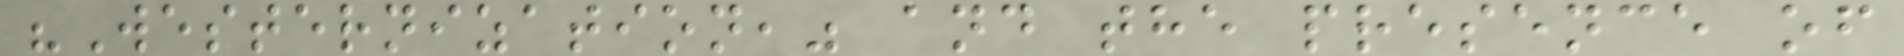"Westernization," and the presence of
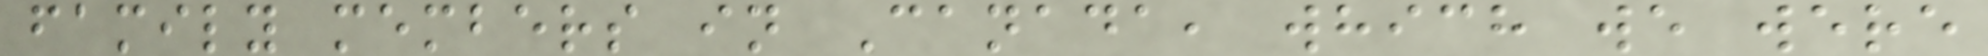family members in Canada, which we were
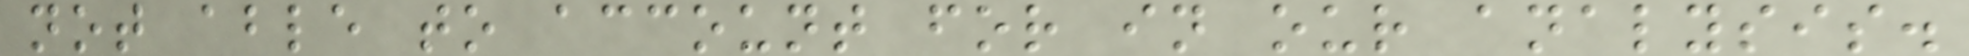not able to account for in our analysis.
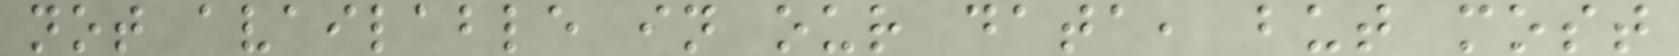not available in our data, but most
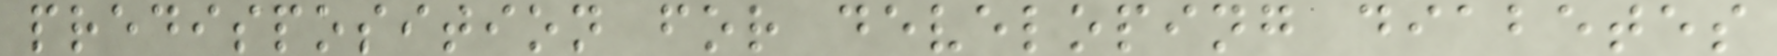predisposition for developing diabetes
